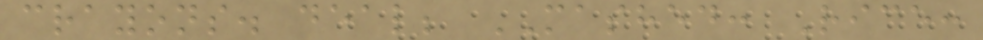crayons. deal; MASHED: Rice:
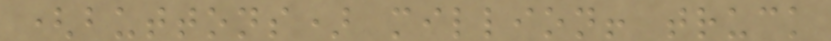(buttons) million! truck
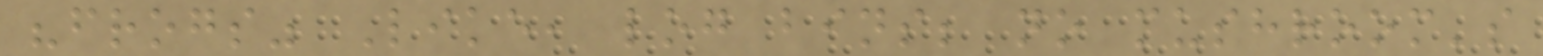"frogs" Like, log bins; no mushroom's
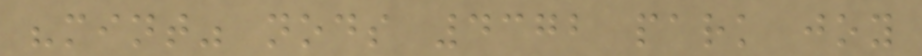"mint" nods 4372 park joy
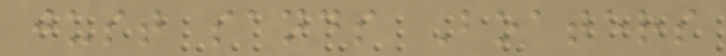just sands Boaters
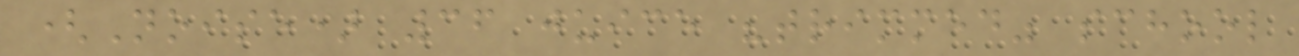(Noise) 36 juice "trimmed" school
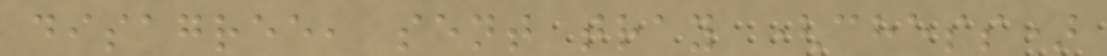disagree, sent tray (chess)
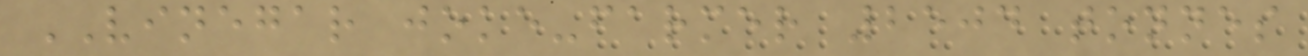VINEGAR joke-farmer 2504 tonnes
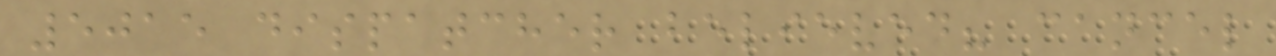5015 dispatcher believed? cancel
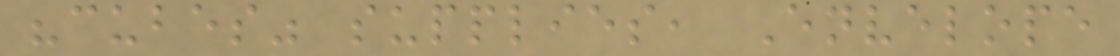"cubes" supplies, Envelope
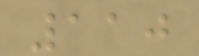110
